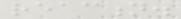reaction.
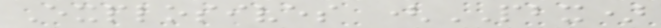Explosives (PBX)
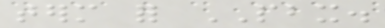term for PBX.
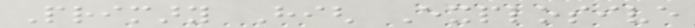Primary High Explosive
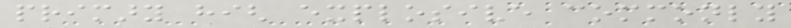primary high explosive commonly
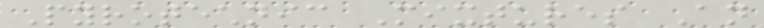Pyrotechnic Mixtures An
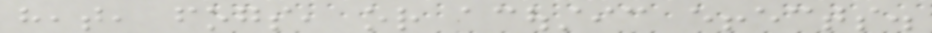heat, fogs, or acoustic effects.
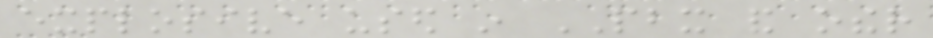explosive used in PBX and other
